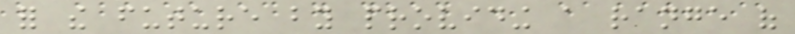for the future by providing a range of
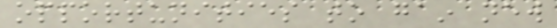opportunities to gain new
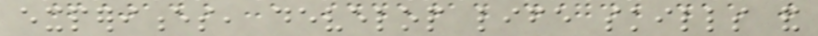experiences, develop life skills and
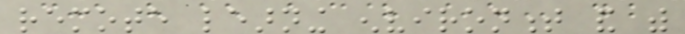remote learning environment and with
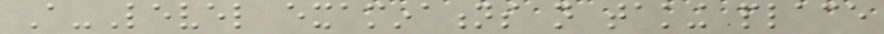A-Level examinations not taking place
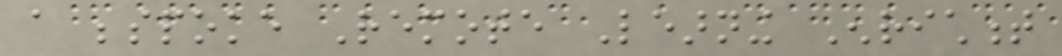a bespoke Remote Learning Enrichment
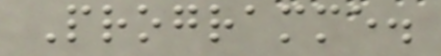Programme.
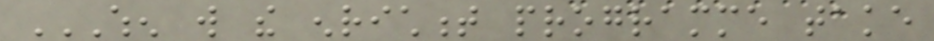WHEN WILL THE ENRICHMENT PROGRAMME TAKE
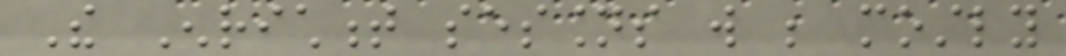The Enrichment sessions will be mostly
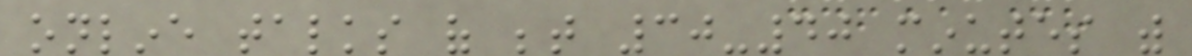online talks of between 30-40 minutes with
